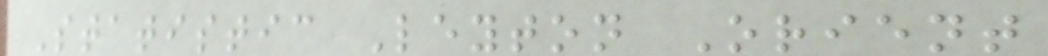Statistic Leyton Orient
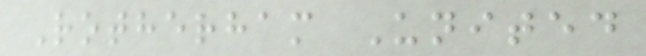Rotherham United
